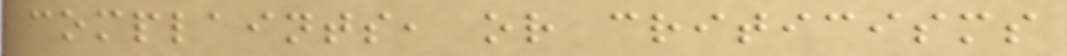complaints, or criticisms
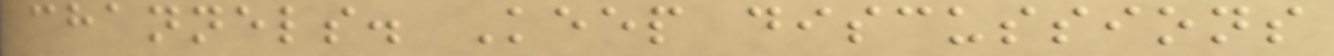channels. Keep discussions
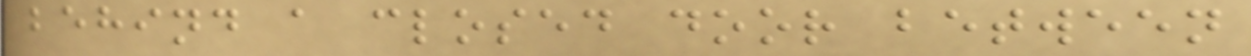behind a closed door between
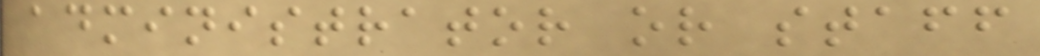administrator or staff
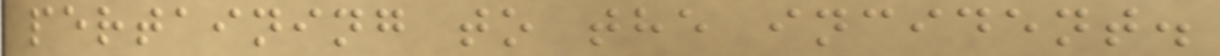pertaining to the incident.
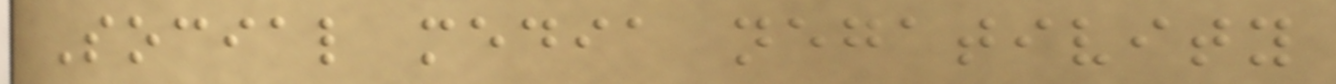Social media negativity
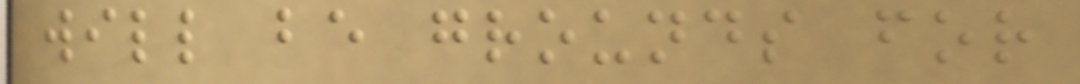will be grounds for
